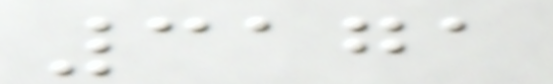3171
